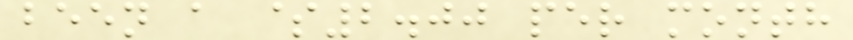been a $2.00 per month
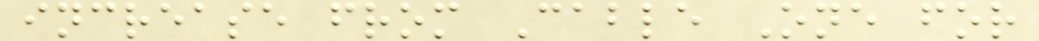increase from Cable One for
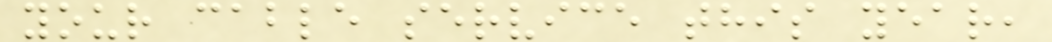your cable service this year,
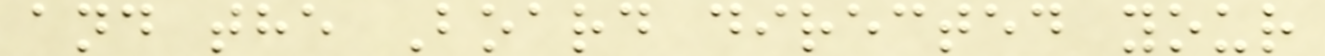and the Board directed your
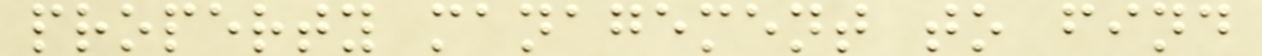property management to find
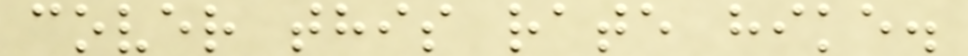cover this rate hike.
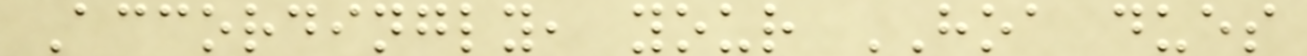Accordingly, your HOA dues
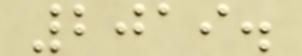2019.
